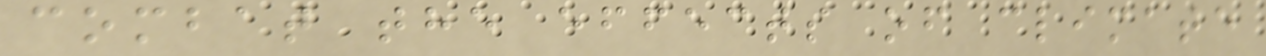combat the effects of climate
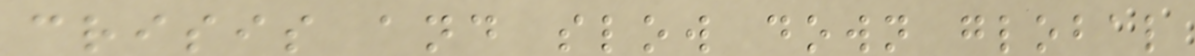crisis and slow down global
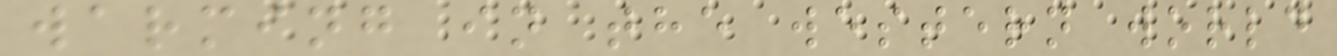warming in the western world
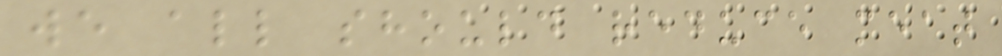we all should reduce meat
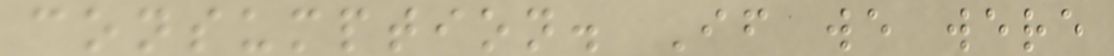consumption. If we were
